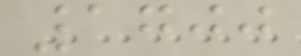1700
